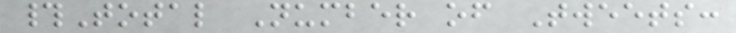#Total Number of Tweets:
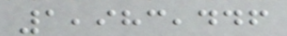1,983,446
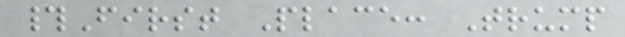#First Place: Trump
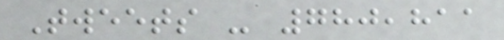Tweets - 780,811
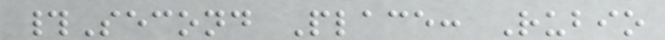#Second Place: Rubio
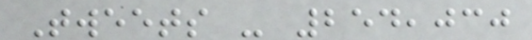Tweets - 254,030
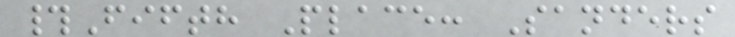#Fifth Place: Sanders
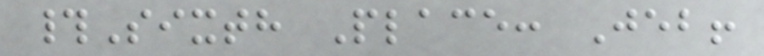#Sixth Place: Jeb!
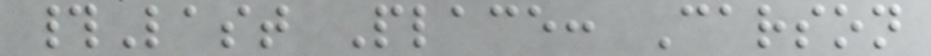#Last Place: Carson
